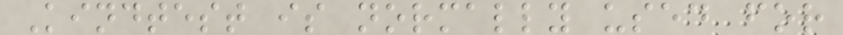Kindtest is normally used for
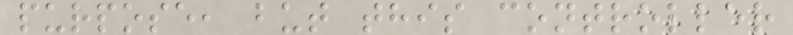purpose, but this controller
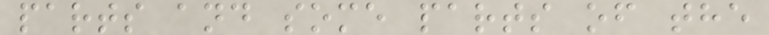parts and some parts of the
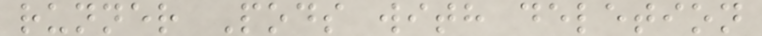runner Pods with deletion
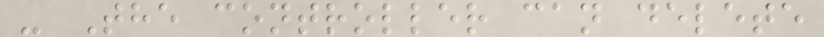- The controller can delete
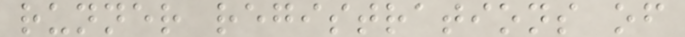runner registrations of
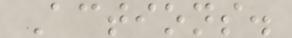Actions.
